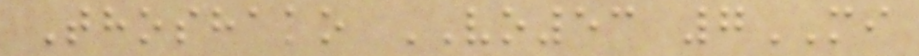Thoshako VO53 7MI
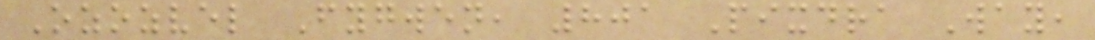Ozozvel Fygwen, 801 Pixdra Way,
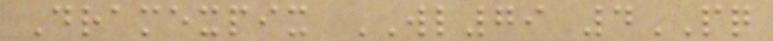Dramexpix WL79 4PQ
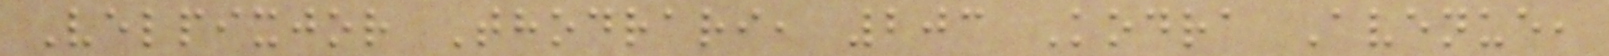Velpixjor Thodrari, 203 Kodra Avenue,
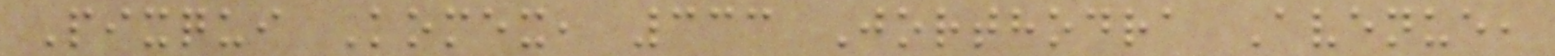Pixqui Komex, 333 Jorthodra Avenue,
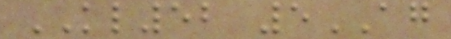KL52 5AG
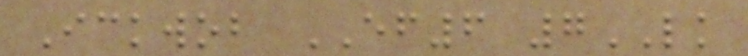Ickwob EF6 7LK
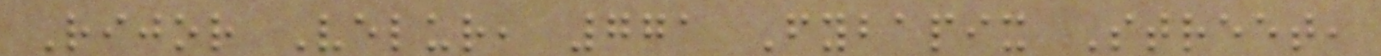Rijor Velur, 771 Fybapix Street,
